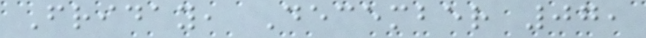Friday, December 07,
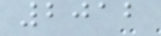2012
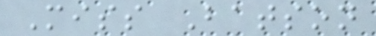Miss Batson
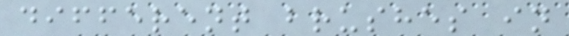different brushes in
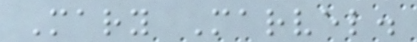Mary Marvel.
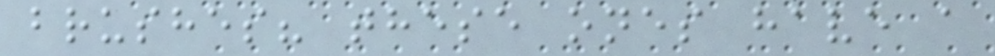brushes? these ones have a
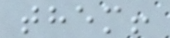them!
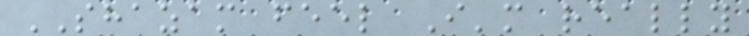SHAZAM feel I'm really
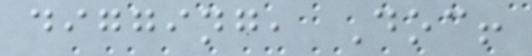digging, Doc!
